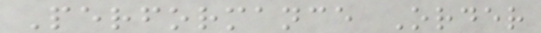Performance Order
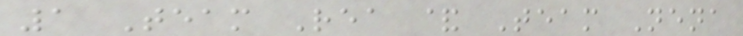1 Team Rea & Team Nena
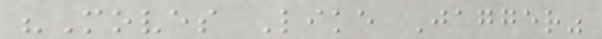"Moves Like Jagger"
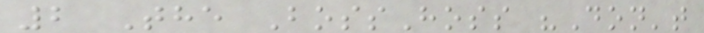2 The BossHoss "Don't
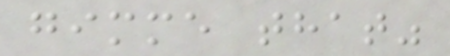gimme that"
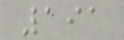191
